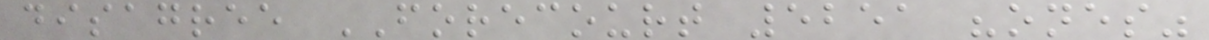disagree FORECOURT 5251 "ones"
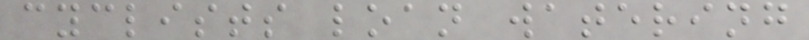cyclists loan watering
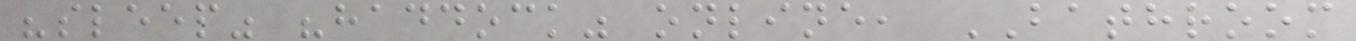"sleep" "haddock" online, BATHROOM
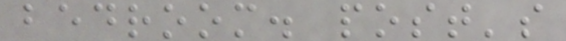bedroom. post's
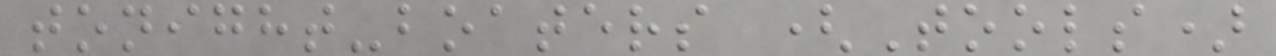tonight-boaters (Tools)
